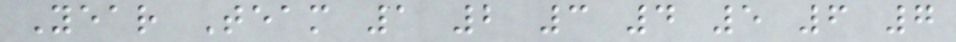Year Team 1 2 3 4 5 6 7
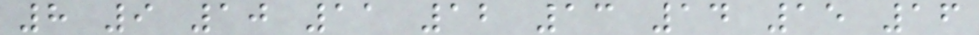8 9 10 11 12 13 14 15 16
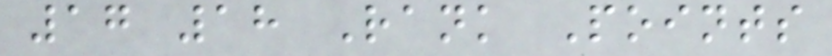17 18 Rank Points
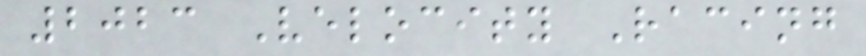2023 Velocity Racing
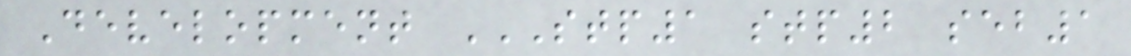Development STP1 STP2 SEB1
